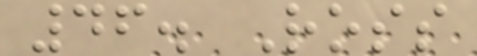46. Ross
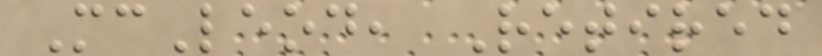McLeod, Retired
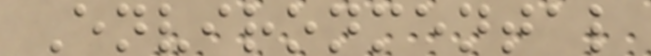Environmental
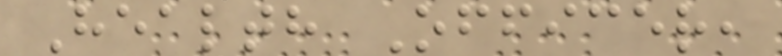Health Officer,
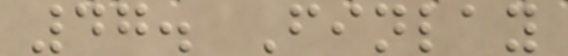47. Finlay
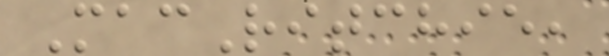MacRitchie,
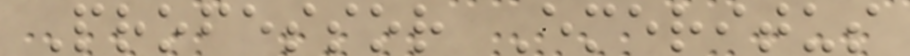Professor Emeritus
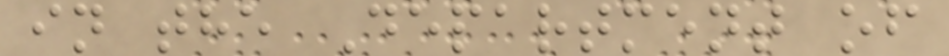in the Department of
